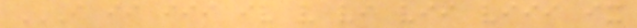I II III IV V VI VII VIII IX
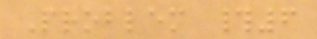Problem #6
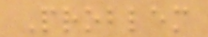Problem
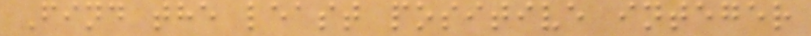Find the least positive integer
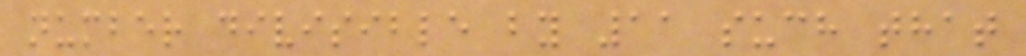number divisible by 11 such that
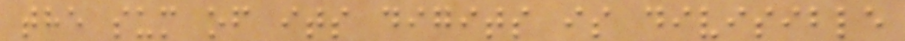the sum of its digits is divisible
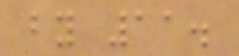by 11.
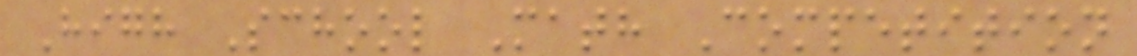High School Math Competition
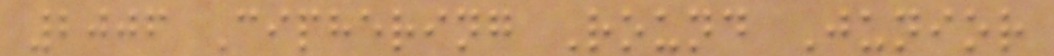2006 Ciphering Round Junior
